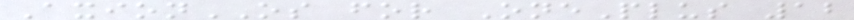AxionOS for OnePlus 12
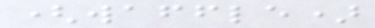(waffle)
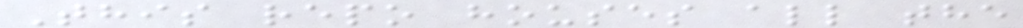This repo houses all the
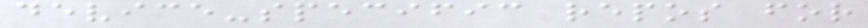device-specific repos for
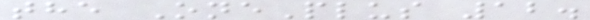the OnePlus 12.
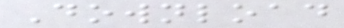Download
